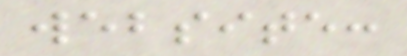website:
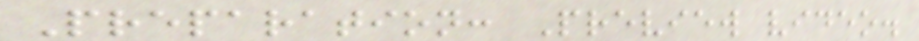Preparation: Preview video.
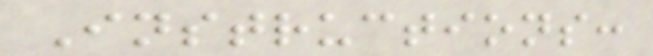Instructions:
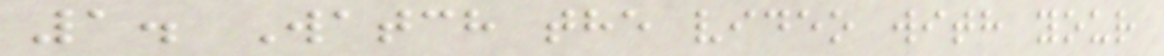1. Watch the video with your
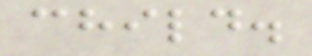child.
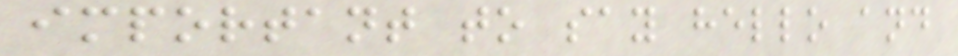important to say hello and
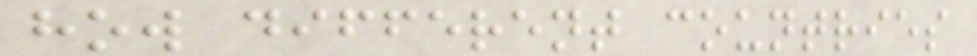how different countries
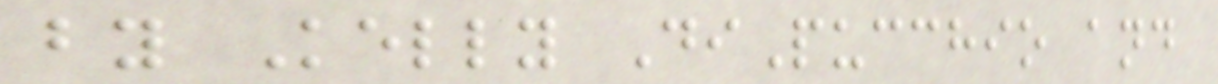by Kelly DiPucchio and
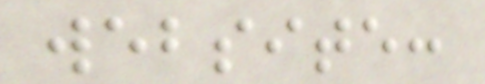website:
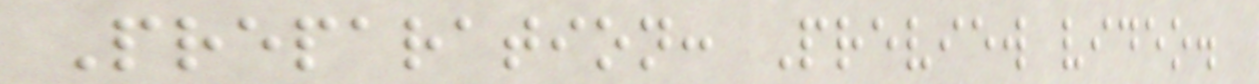Preparation: Preview video.
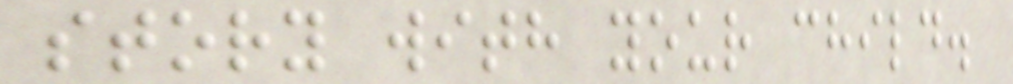story with your child.
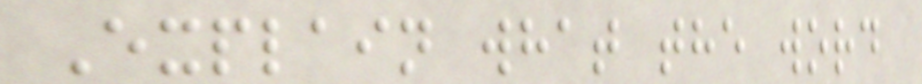Explain what the word
